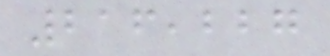216,227
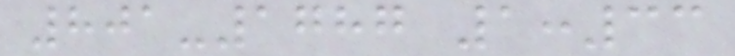801-1787 1:33
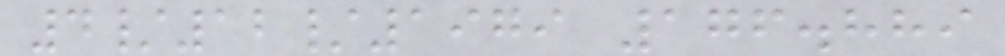4/12/1979 176.889
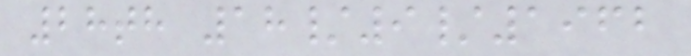28th 18/9/1962
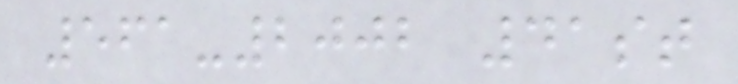561-2002 41st
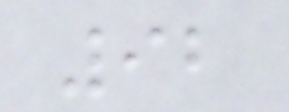92
